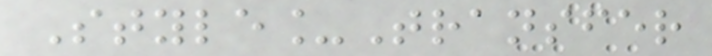Style_Transfer
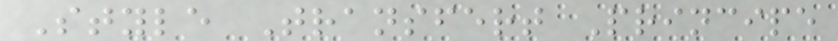Style Transfert Principe
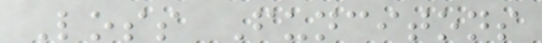Loss Funcitons
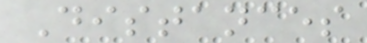Distances
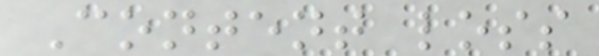Content loss
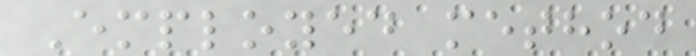Employed method
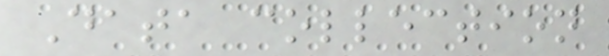Data collection
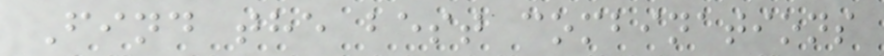Find the best combinations
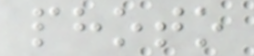photo
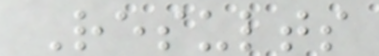Results
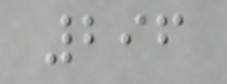296
